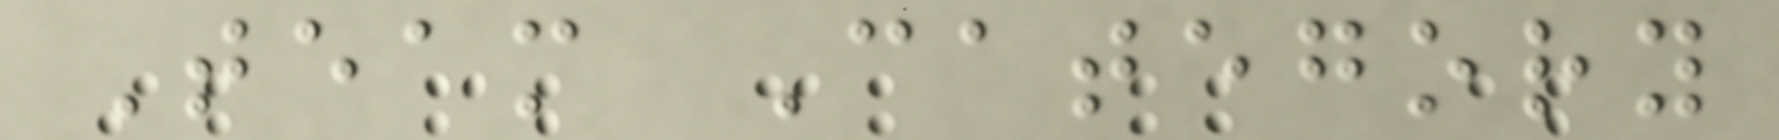Team Category
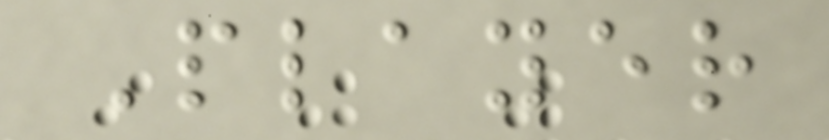Player
